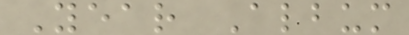Year Album
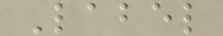Label
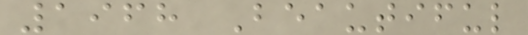1968 Beautiful
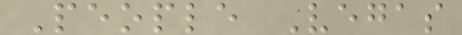People Vegas
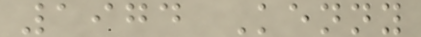1974 Kenny
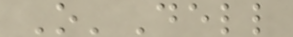O'Dell
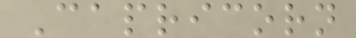Capricorn
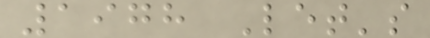1978 Let's
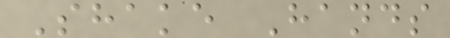Shake Hands
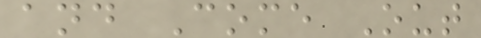and Come Out
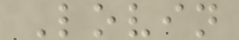Lovin
